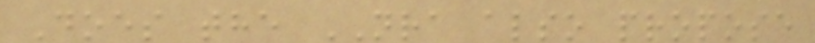Does the NRA also propose
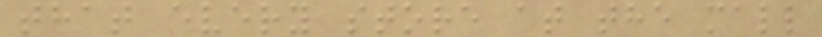that every store at the mall
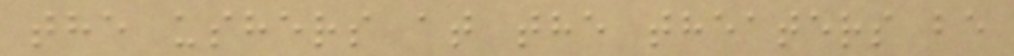the ushers at the theaters be
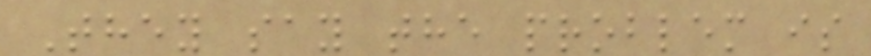They say the problem is
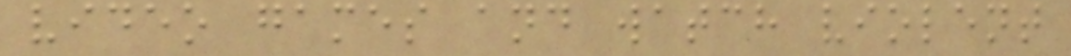video games and watch violent
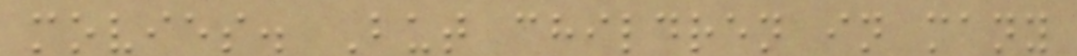movies. But children in many
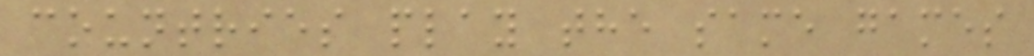countries play the same games
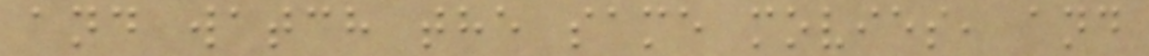and watch the same movies, and
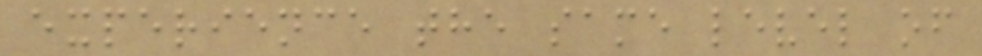experience the same level of
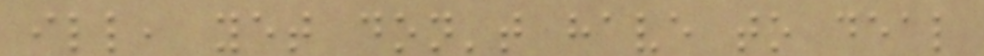ill, yet don't have to deal
